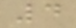4
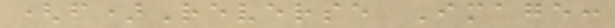(f)Reverse Image:
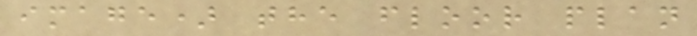image) the floor plan
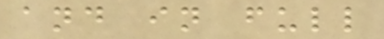and in full
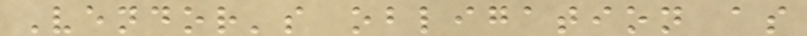Vendor's obligation as
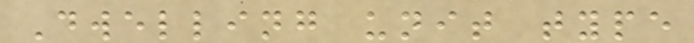Dwelling unit type
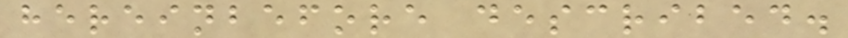hereinbefore described.
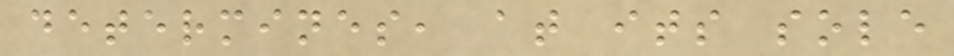determines, at its sole
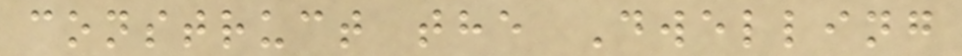construct the Dwelling
